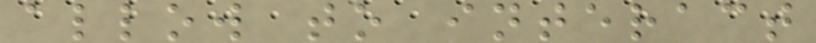allow to interact
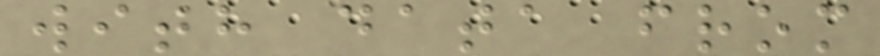with data from
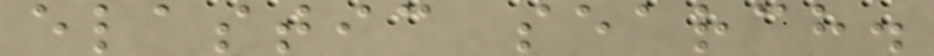elastic search.
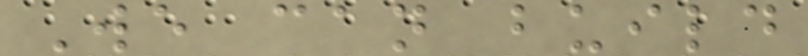We can build
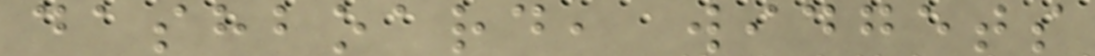dashboard, widgets
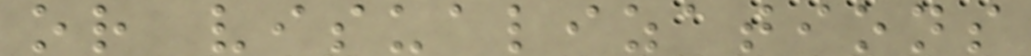or visualizations
